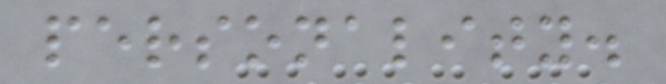personality.
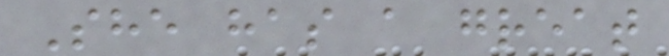She has a great
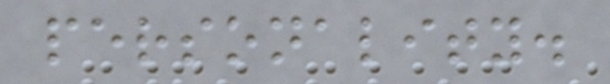personality.
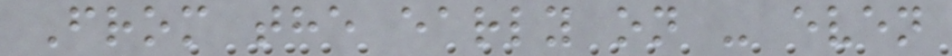From the early on - even
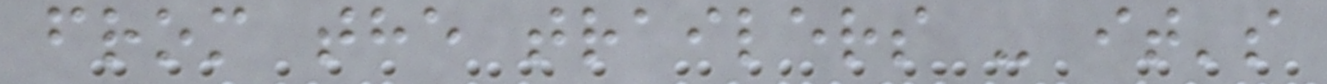from the trailers - it's
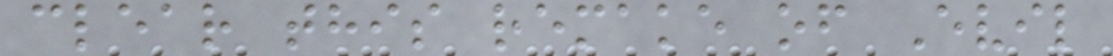clear this remake of Evil
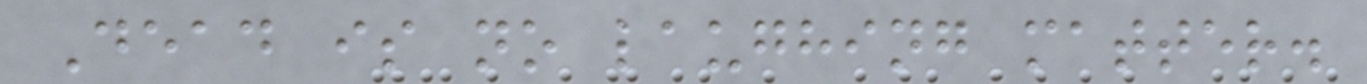Dead is no laughing matter.
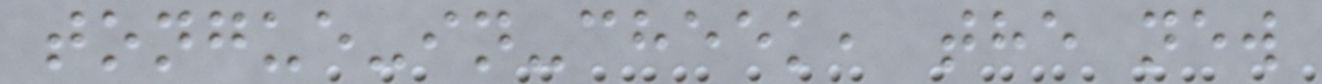tongue-in-cheek, the new
